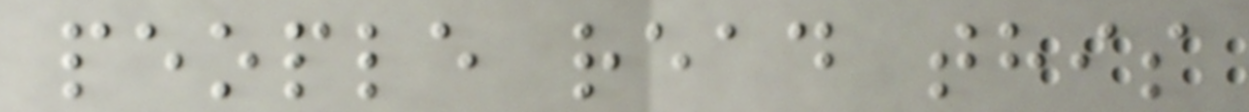people read this
